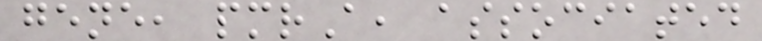gene, pmrA, associated
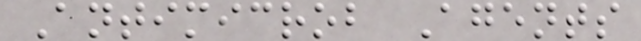Antimicrob Agents
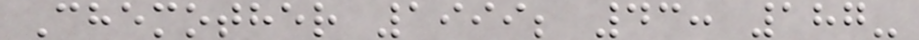Chemother 1999; 43: 187-
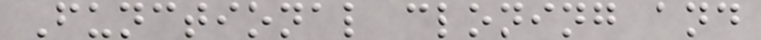Functional cloning and
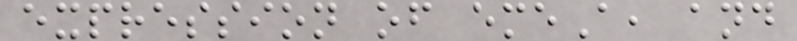expression of emeA, and
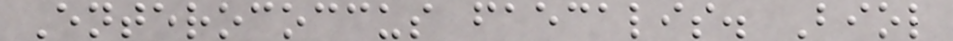Enterococcus faecalis. Biol
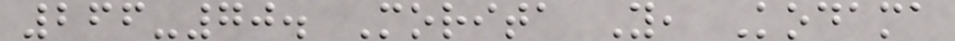266-70. Morita Y, Kodama
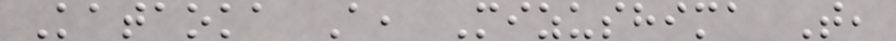Kataoka A, Mizushima T,
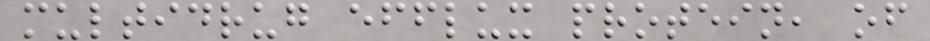multidrug efflux protein, of
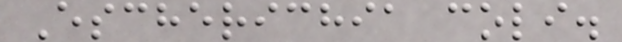Escherichia coli.
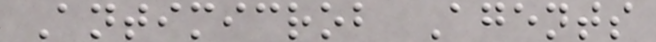Antimicrob Agents
